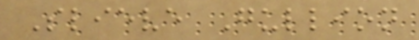Slieve Gullion
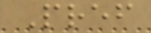Pref
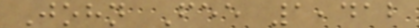John Fee 1,412
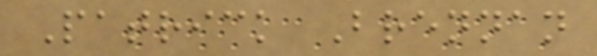Patrick Brennan
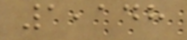1,148
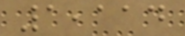1,114
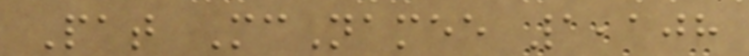Pat McNamee 1,108
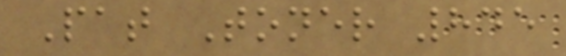Pat Toner 845
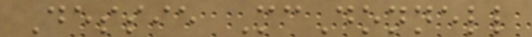Dessie McDonnell
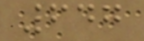647
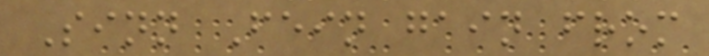Sinn Fein gain from
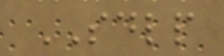SDLP
